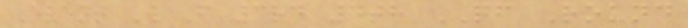Event W F 3rd 4th QF Round
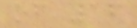of 16
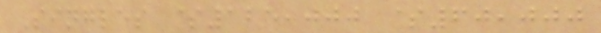Singles $125,000 $60,000
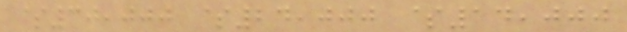$30,000 $24,000 $14,000
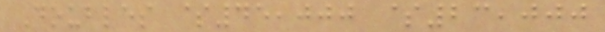Doubles $45,000 $23,000
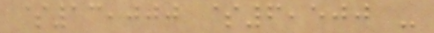$13,000 $6,500 -
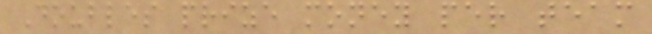Doubles prize money per team
